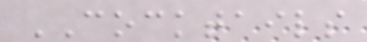COCKTAILS
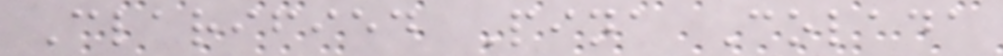Clarified Pina Colada
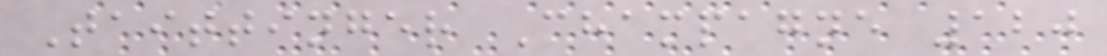Taittinger Champagne 120
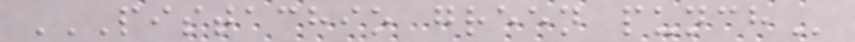PISTACHIO GREEN PUNCH
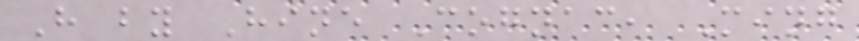H by Hine Cognac, Ming
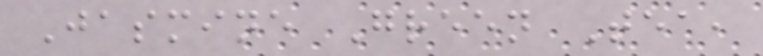Jasmine Green Tea,
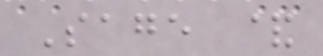Sage &
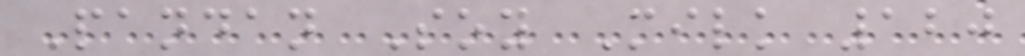Pandan Soy Milk 120
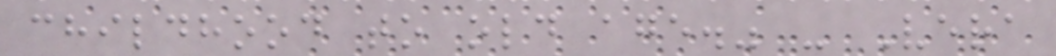childhood to old age." - Vera
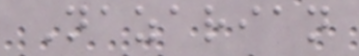Nazarian
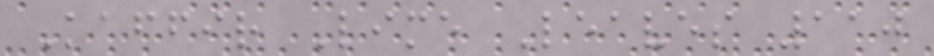Kaffir Lime Leaves 110
